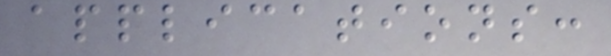applications:
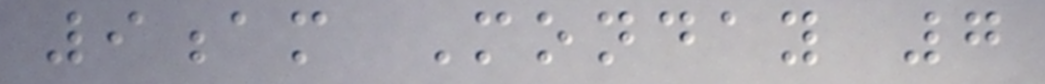9am Monday 7
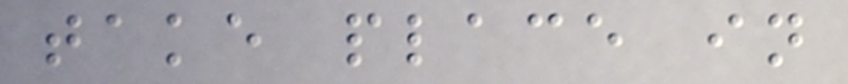take place in
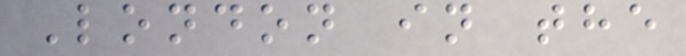London in the
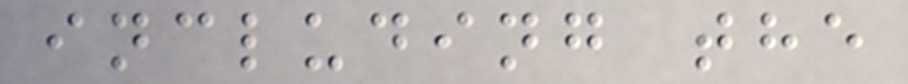including the
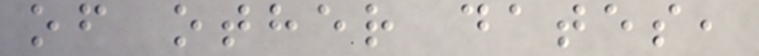of other dates,
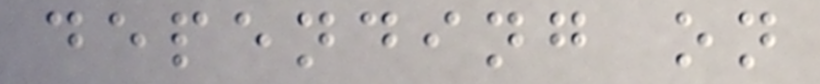depending on
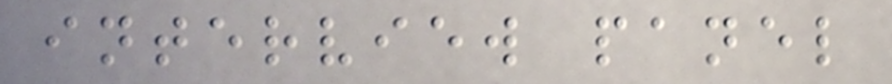interview panel
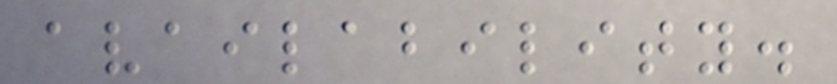availability.
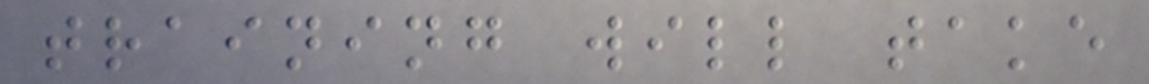training will take
